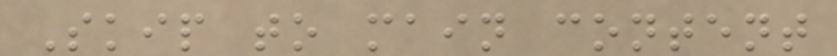Skip to main content
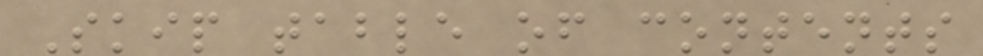Skip table of contents
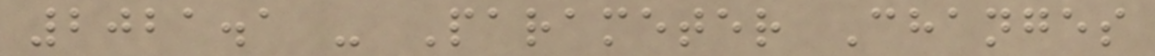2021.1 - Parameter Changes
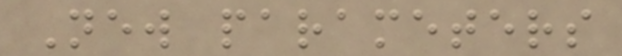New parameters
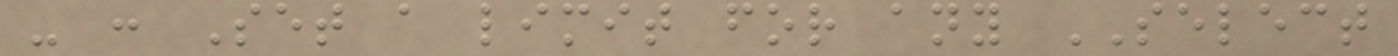- : Set a limit for any SELECT
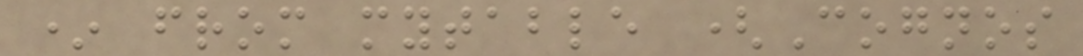* from mytable (Cognos
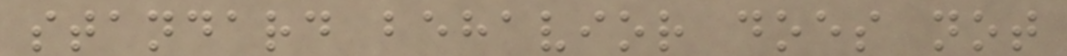standard behavior does not
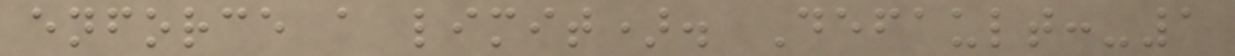enforce a limit). Default:-1
